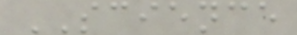SCIENCE
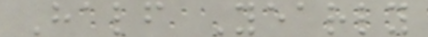Half Yearly
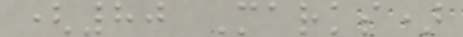(80 Marks)
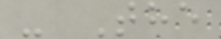- The
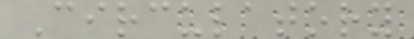Circulatory
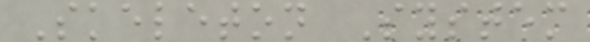Skeleton System
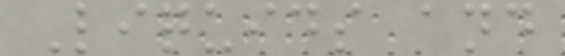Liquids and
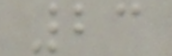23
